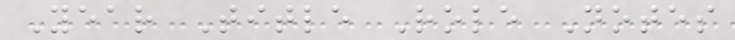Year Title Role Notes
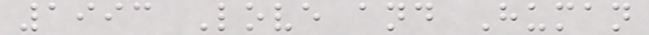1993 Love and Human
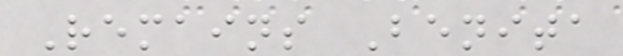Remains Benita
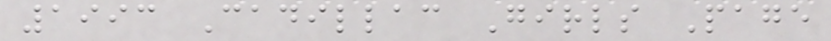1993 Cadillac Girls Page
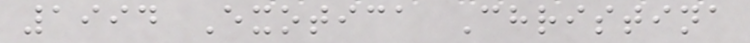1994 Exotica Christina
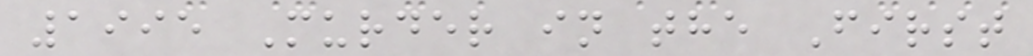1995 Murder in the First
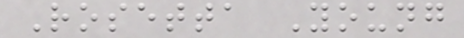Rosetta Young
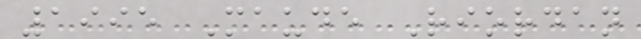1995 Maude Riordan
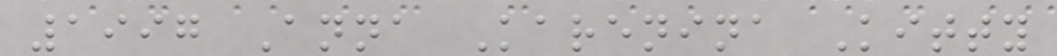1997 Anna Karenina Kitty
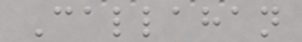Callahan
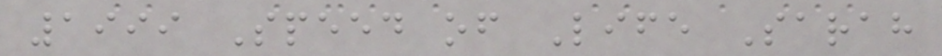1999 Speed of Life Sarah
